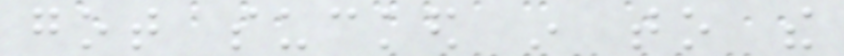got sucked in to the
